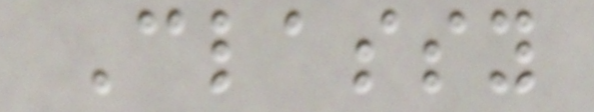Classy
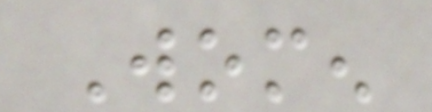Women
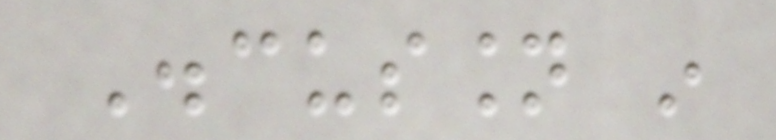Discussion in
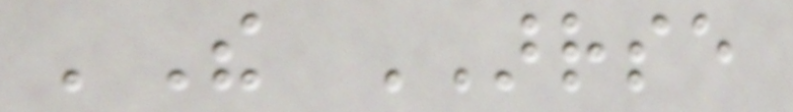'The ARRSE
